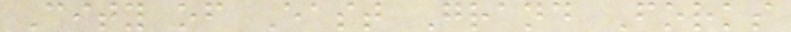City of East Grand Forks
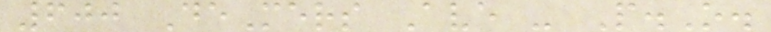600 DeMers Ave - P.O.
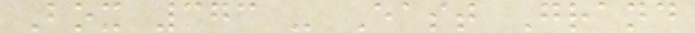Box 373 - East Grand
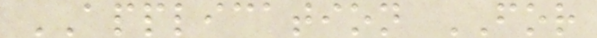APPLICATION FOR
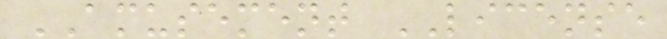AMUSEMENT LICENSE
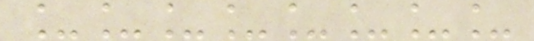________
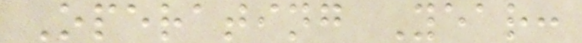Operating Year:
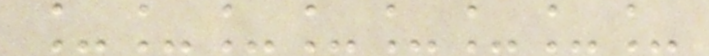________
